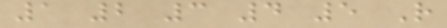1 2 3 4 5 R
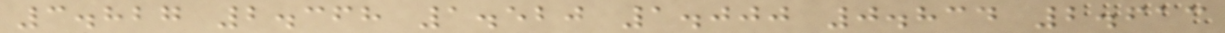3.827 2.368 1.520 1.000 0.834 2.613
